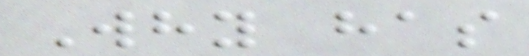Why has
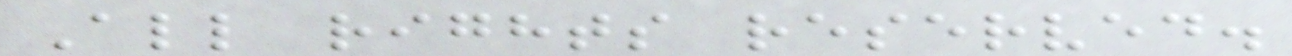All rights reserved.
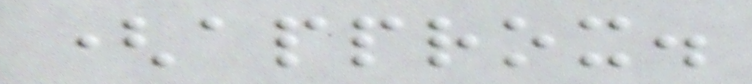(approx.
